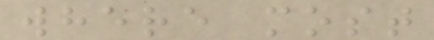where most
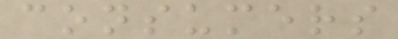consumers
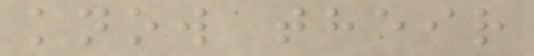know their
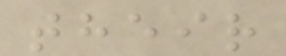their
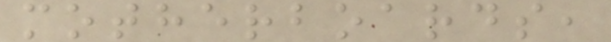motherboards,
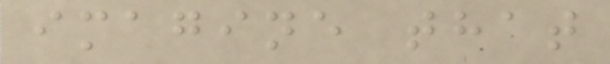imagine that
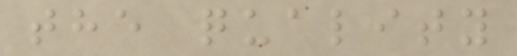the quality
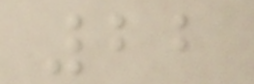22
